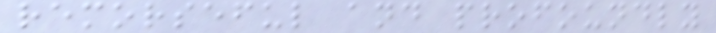remorseful and profoundly
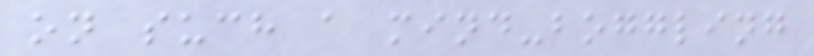on such a mind-boggling
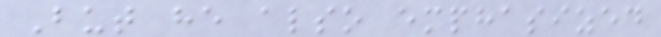But he also emphasized
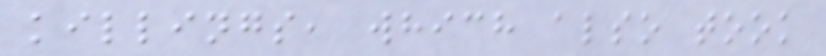killings, which also took
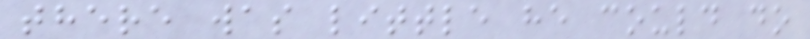there was little he could do
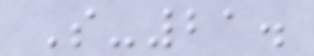S-21.
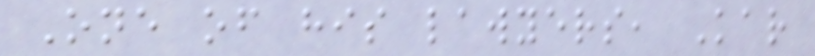One of his lawyers, Kar
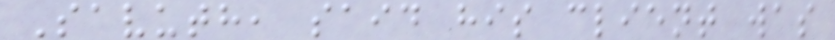Savuth, said his client was
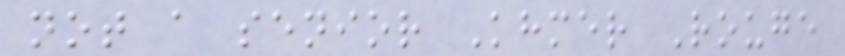not a senior Khmer Rouge
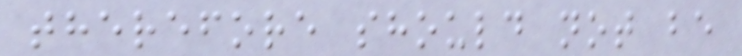therefore should not be
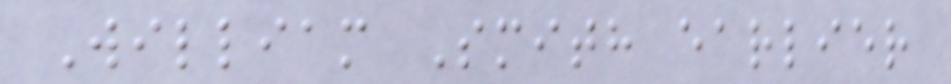William Smith earlier
